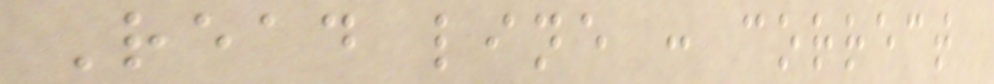Read line : correct
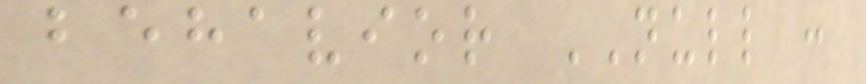behavior NULL :
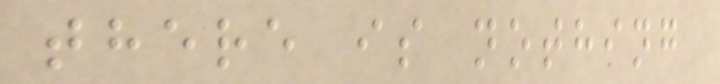there is nothing
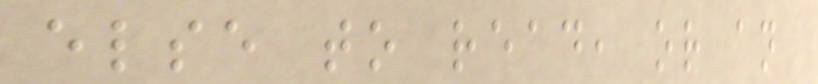else to read, or an
